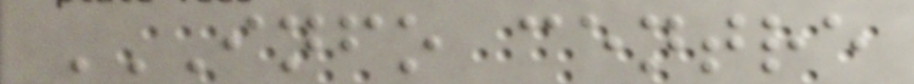INFO CENTRE
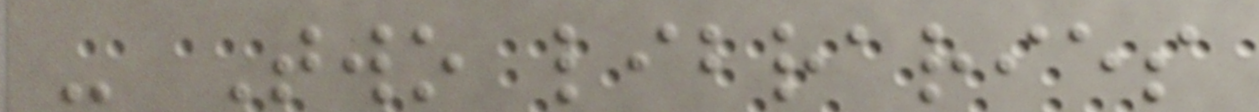- Two libraries
